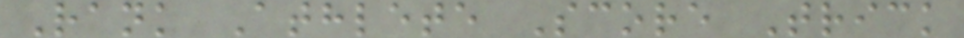Rank Athlete Score Trick
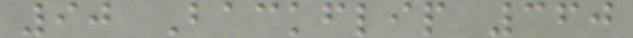90 Backflip 360
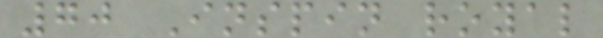70 Inspin royal
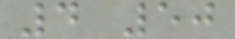4 50
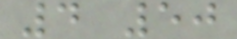4 50
